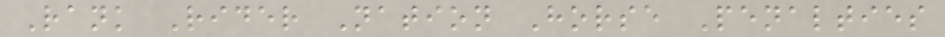Rank Rider Nation Horse Penalties
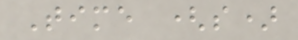Time (s)
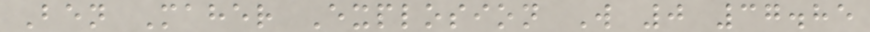Ben Maher Explosion W 0 37.85
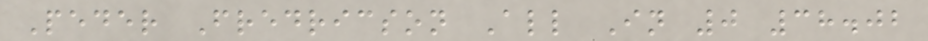Peder Fredricson All In 0 38.02
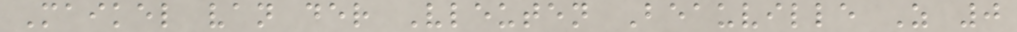Maikel van der Vleuten Beauville Z 0
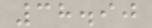38.90
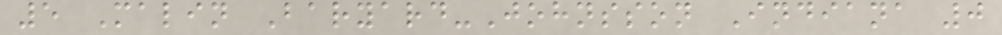5 Malin Baryard-Johnsson Indiana 0
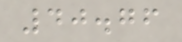40.76
